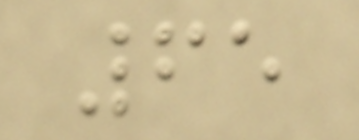65
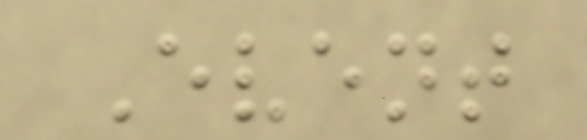Event
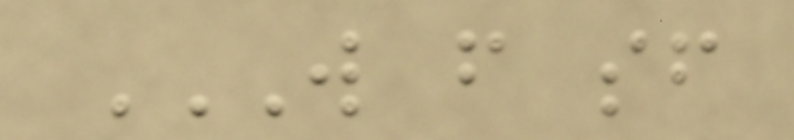W F SF
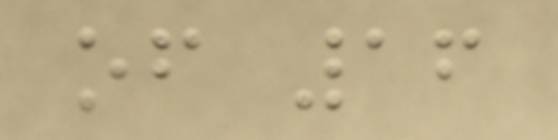of 16
